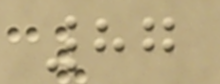87
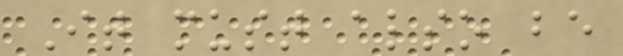It must also be
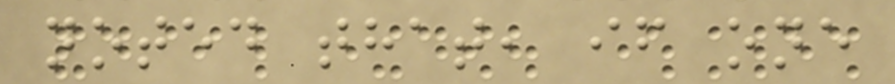noted that, if one
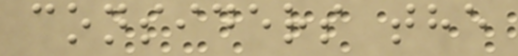considers the
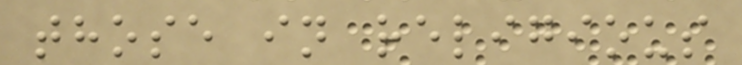those in religious
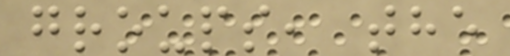groups, the
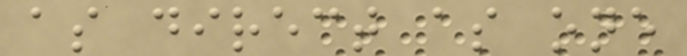as direct as one
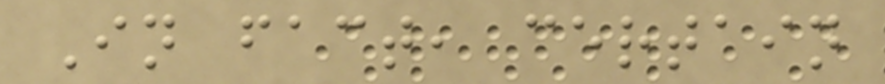In fact, certain
